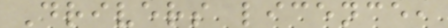Drivers licence,
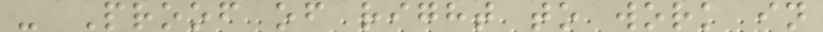- Proof of right to work in
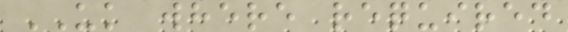UK where required
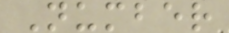Number
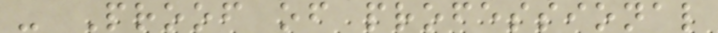- Proof of professional
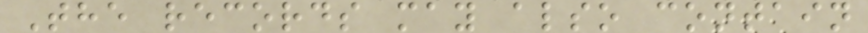The records may also contain
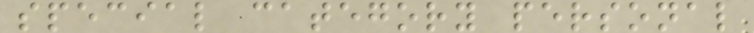special category personal
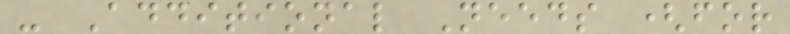- Additional Needs (for
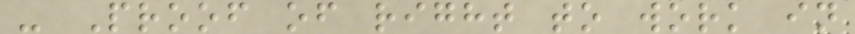- Proof of right to work in
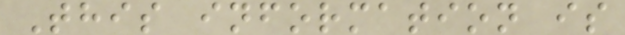This information is
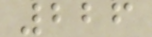226
